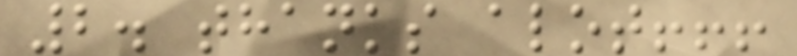2. thanks alot!!!
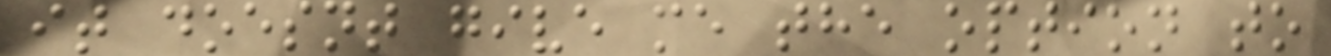it doesnt give me the option to
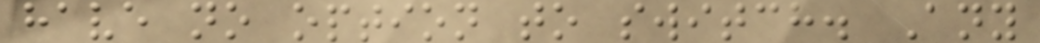have no option to switch. Any
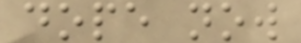dope now
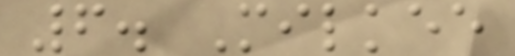6. Milkee
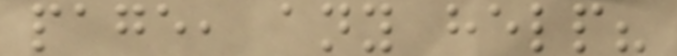page, any help?
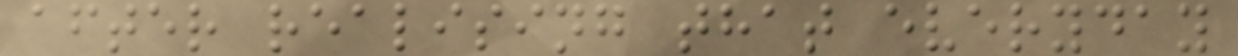after realising that everyday
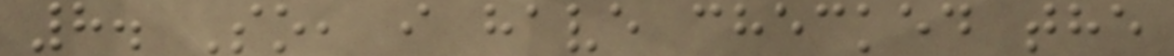8. So, i have checked the
